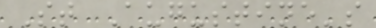St Augustine's
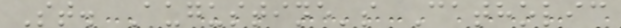St. Augustine's Catholic
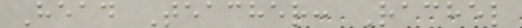Head Teacher: Rachel
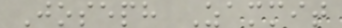Joseph Zammit
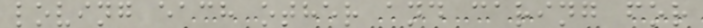loving each other and caring for
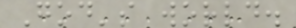God's world.
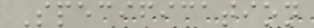Specification
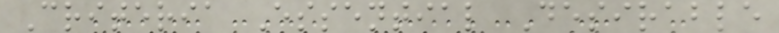Criteria Essential Desirable
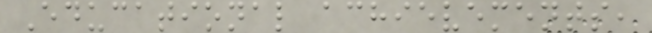Educational achievements,
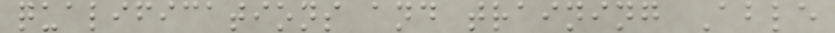qualifications and training Able
